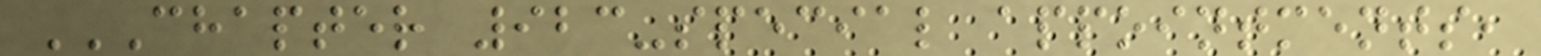CHAPTER 923-SPECIAL APPOINTMENTS,
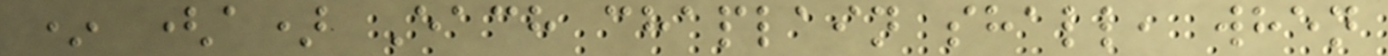* (a) Each chaplain shall, when
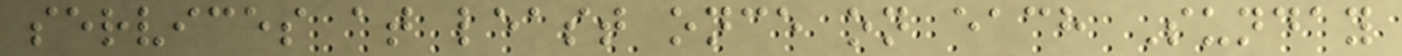services at least once on each Sunday
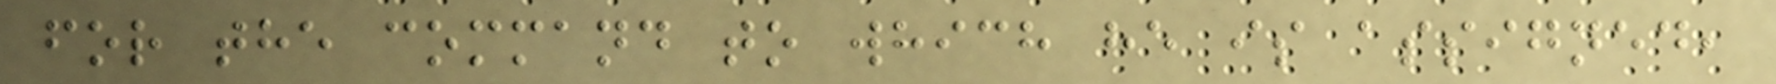for the command to which he is assigned,
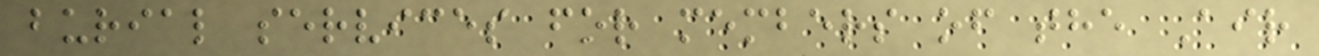burial services for members of the Air
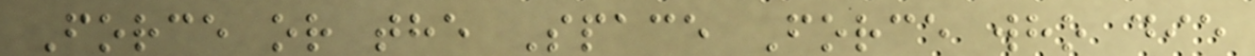Force or the Space Force who die
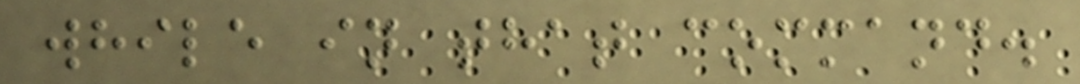while in that command.
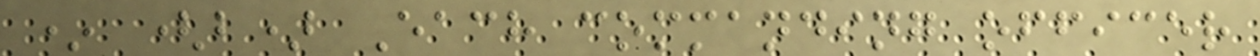* (b) Each commanding officer
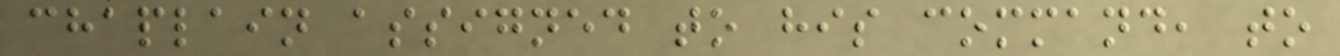chaplain assigned to his command, to
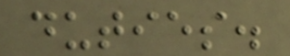duties.
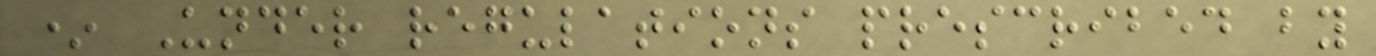* Under regulations prescribed by
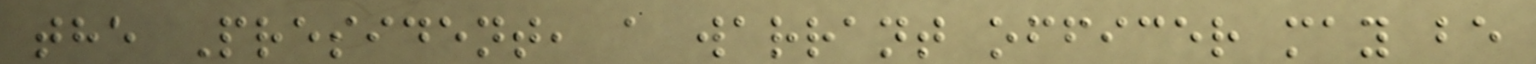the President, a warrant officer may be
